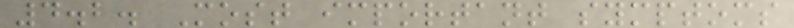4.2. Most important symptoms
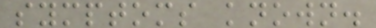symptoms known.
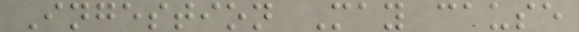Ingestion May cause
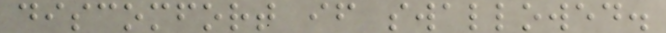discomfort if swallowed.
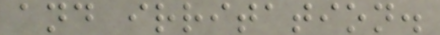and irritation.
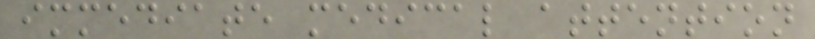immediate medical attention
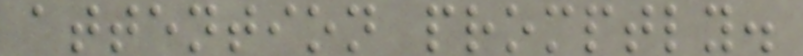attention promptly.
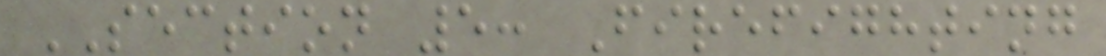SECTION 5: Firefighting
